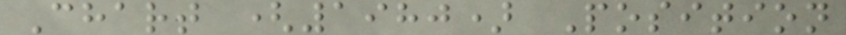Chart (1980) Position
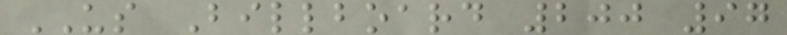US Billboard 200 97
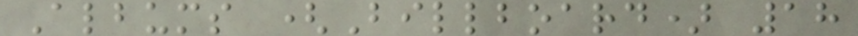Albums (Billboard) 18
